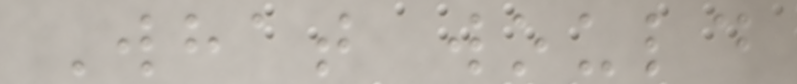What would
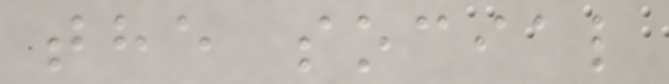the social
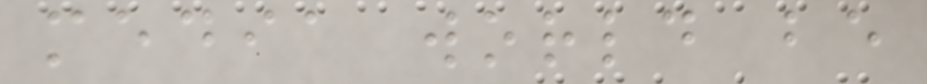media world be
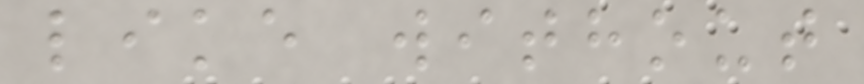like without
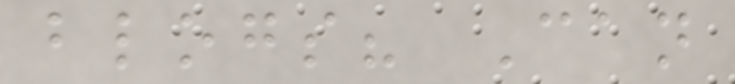blogs? Can
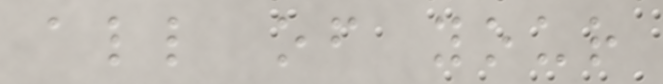all of your
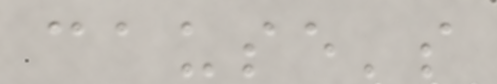cause's
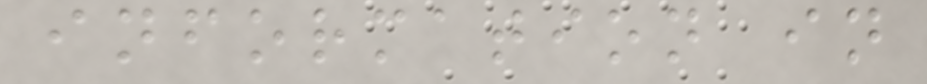information in
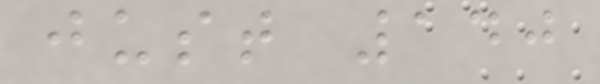just 140
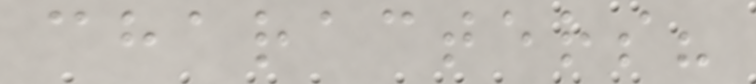characters?
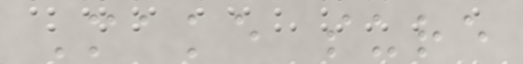Make sure
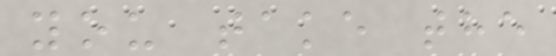you take the
